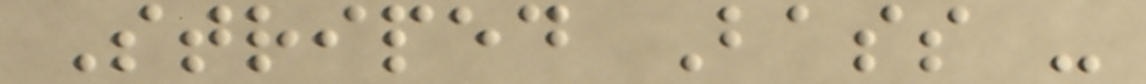Striped Bass -
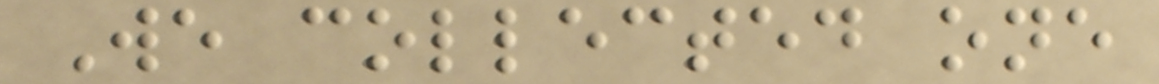We collected one
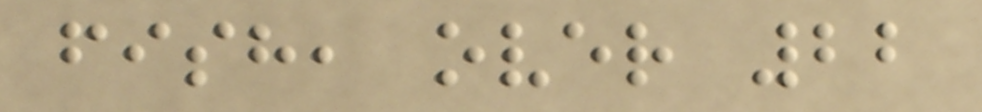fish, over 22
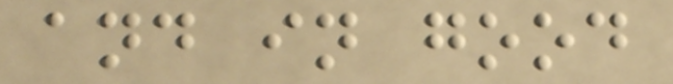and in good
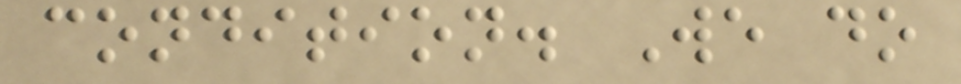condition. We do
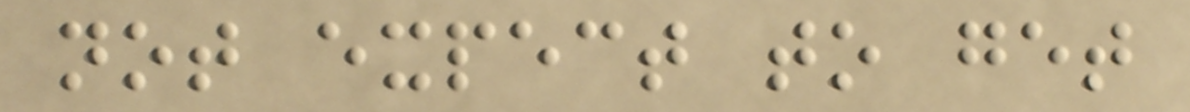not expect to get
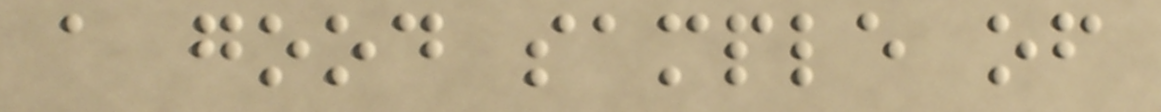a good sample of
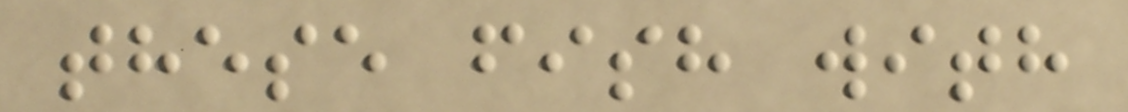these fish with
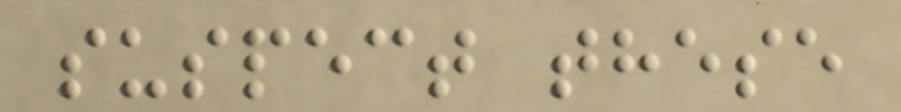suspect these
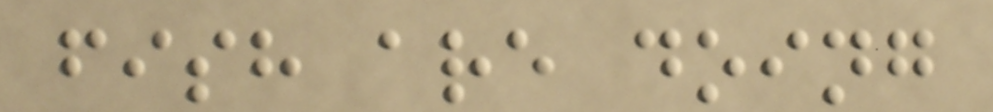fish are doing
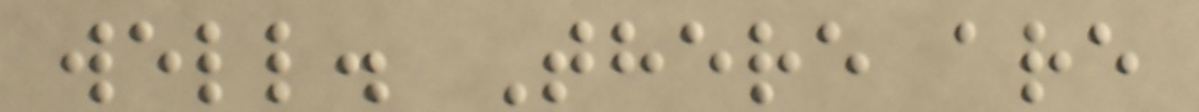well. There are
